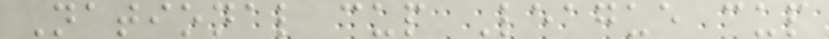National cup League cup
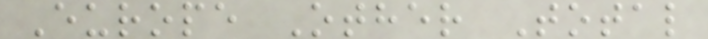Europe Other Total
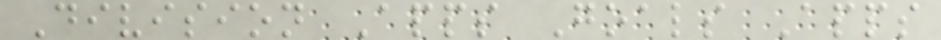Division Apps Goals Apps
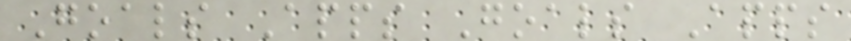Goals Apps Goals Apps
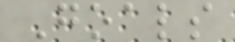Goals
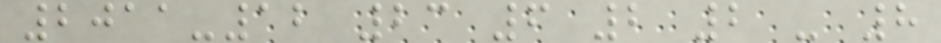2011-12 23 6 2 2 - 8
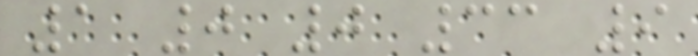1 0 0 33 9
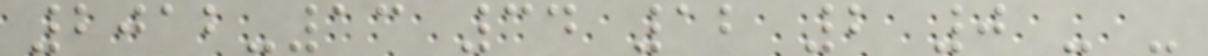2012-13 34 12 2 0 - -
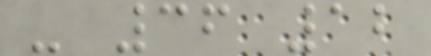- 36 12
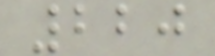220
